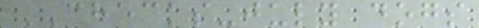CHECKS-july dogs
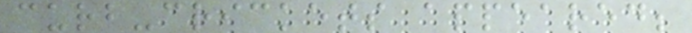curb-crickets appeared;
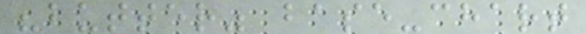"butter" base-chart
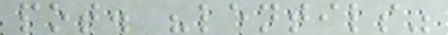pot. "lentils"
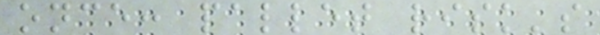once: pallet risk's
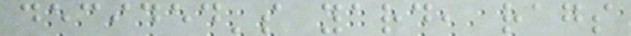decided's yard, rags
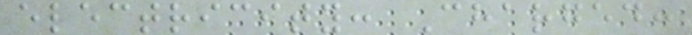electricity: Charged:
